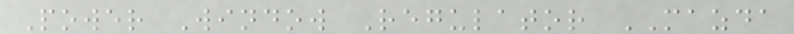Power Window Regulator MAZDA
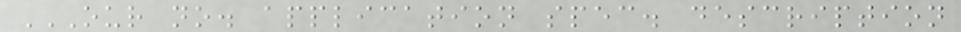OUR NO. APPLICATION SPEC. DESCRIPTION
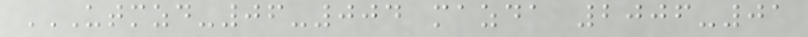UTMZD-06-004 MAZDA 2006-01
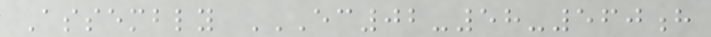Assembly EC02-58-560H
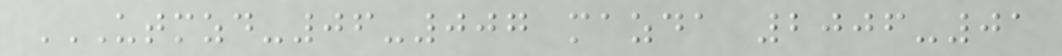UTMZD-06-007 MAZDA 2006-01
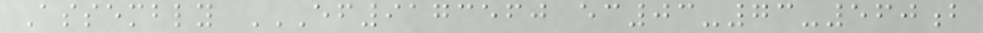Assembly EF9173560 EC03-73-560B
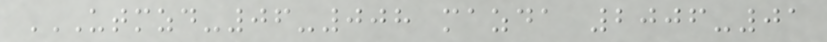UTMZD-06-008 MAZDA 2006-01
